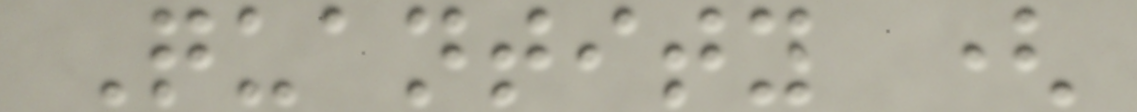Quantity (
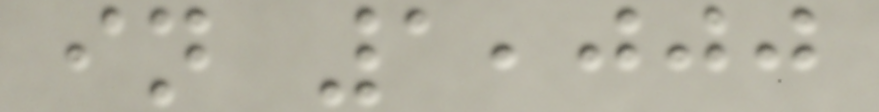in 1,000
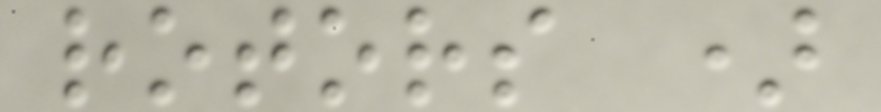rotors )
